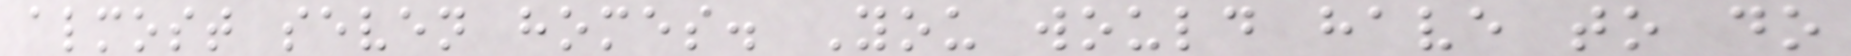almost seven homes. You would have to do
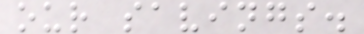our savings.
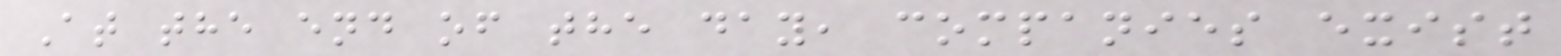At the end of the day, companies exist
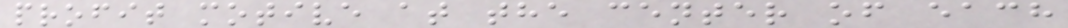profit motive at the center of each
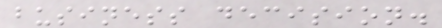business decision.
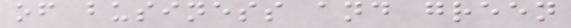of business and green
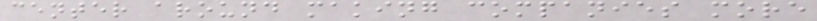center around making companies more
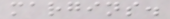margins.
